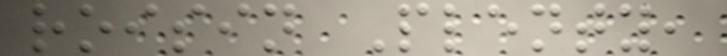roisin Plenty,
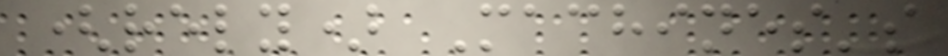(rely) Machines's
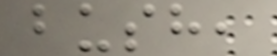bush,
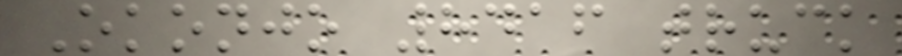Okonjo 8416 truck
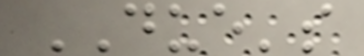DUE's
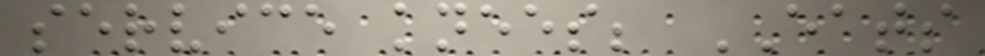service knees; EATS
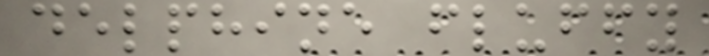delphine fluffy
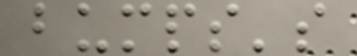bumps's
